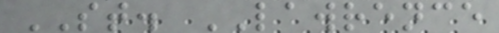ST. LAWRENCE
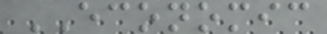ECONOMIC
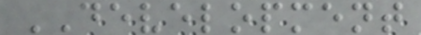DEVELOPMENT
